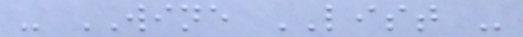- WINE LIST -
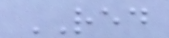RED
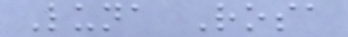Luna Rosa
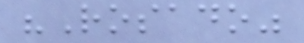"Rosado"
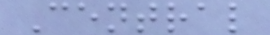Central
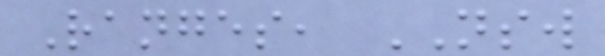Ranges, NSW
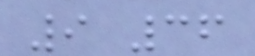9 36
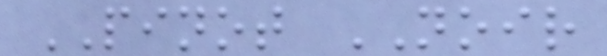PINOT NOIR
